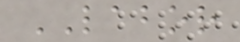LABOR
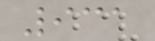931
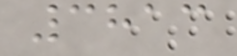3813
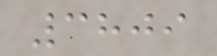3809
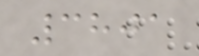3801
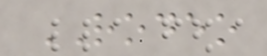RODEO
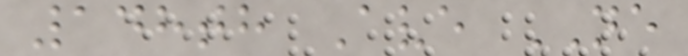148th Ave NE
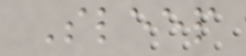Sleep
